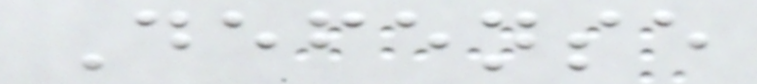Defense
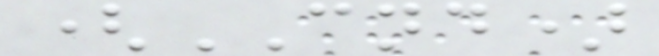(CND)
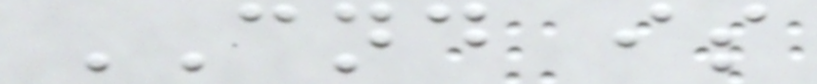CND is
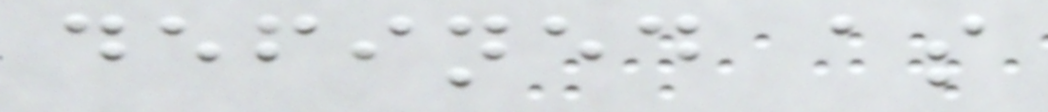defined as
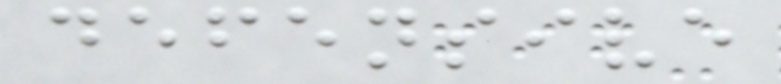defensive
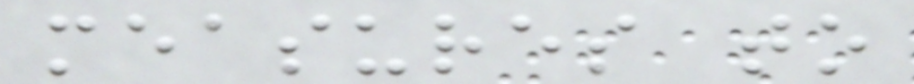measures to
